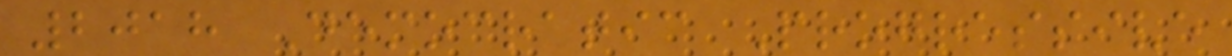2018 Democratic Progressive
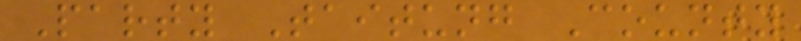Party Taitung County
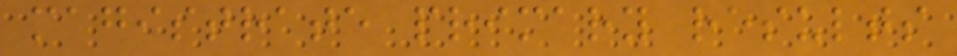magistrate primary results
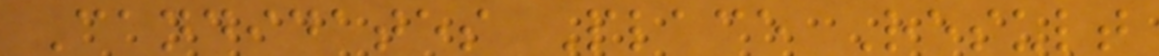Candidates Place Result
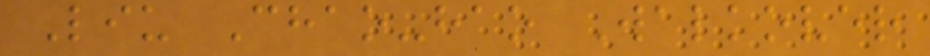Liu Chao-hao Walkover
